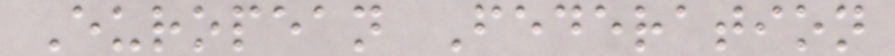European Federation
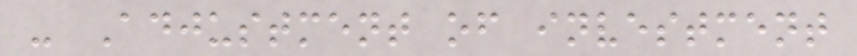- Adjustment of investment
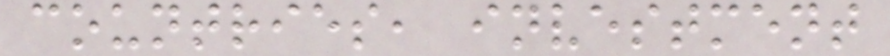countries, investment
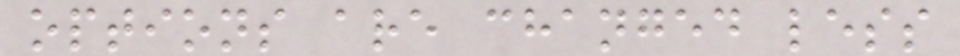options are changed less
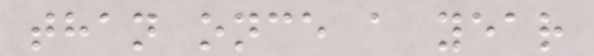than once a year
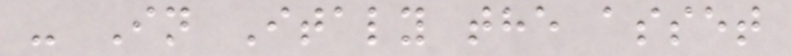- In Italy the asset
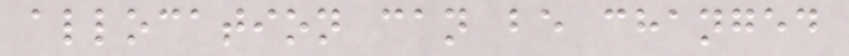allocation can be changed
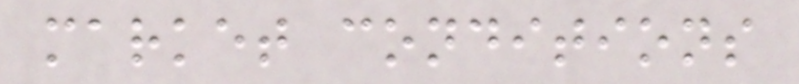market conditions
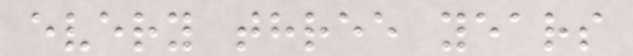every three years
